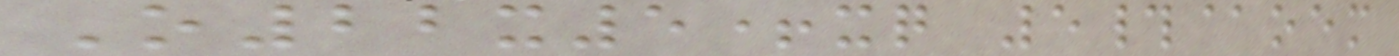O22x5+xq 5#@oem
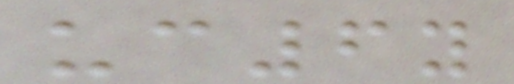uc6y
